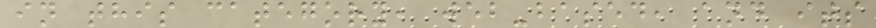in this category, web-based, and its
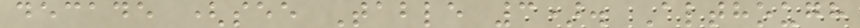decade (see Table 3). Although
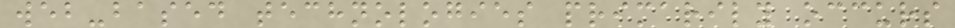web-based technologies primarily occurs
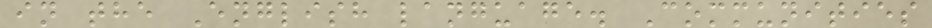in the English language. Communities
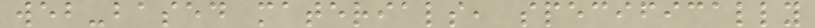web-based materials, specifically
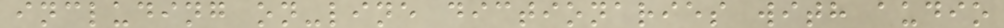including on-line dictionaries with audio
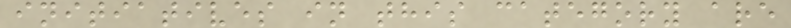initiatives in this category are
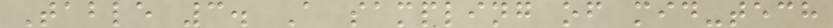Table 3. A sampling of mid-tech
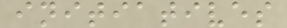initiatives
